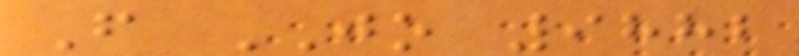F JO 9882
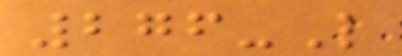276-L
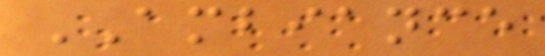AMBIANCE
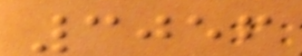3056
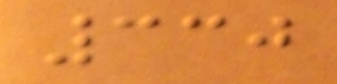330
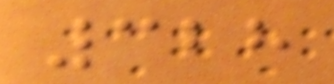328
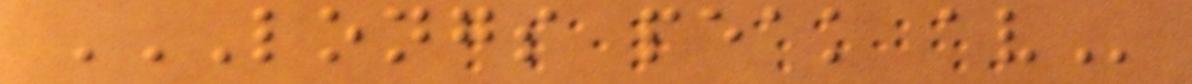LONGS PEAK AV
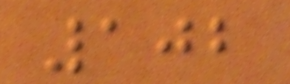102
